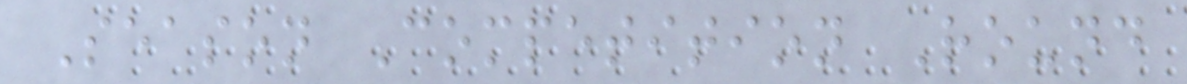Season Competition Round
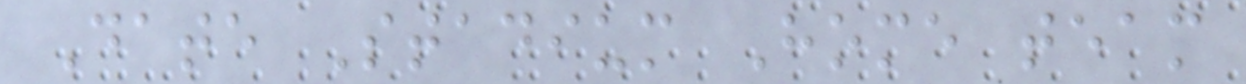Date Stadium Home team
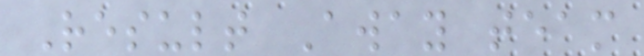Result Away team
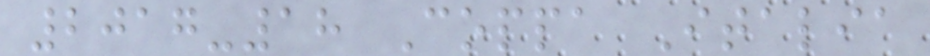2017-18 Coppa Italia
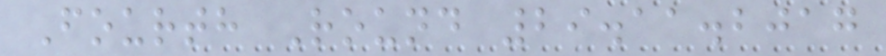Fourth Round 29.11.2017
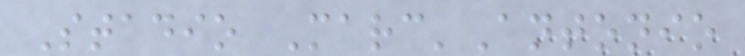Stadio Marc'Antonio
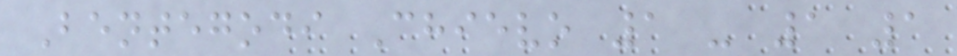Bentegodi Chievo 1 - 1 1
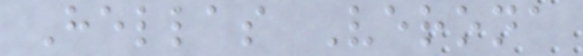Hellas Verona
